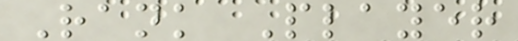Rank Player
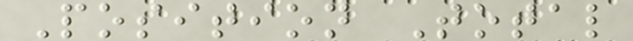Position Total
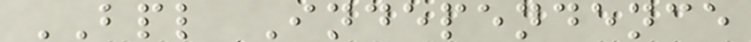BPL Independence
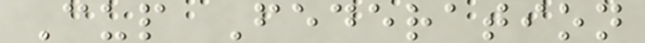Cup Federation
